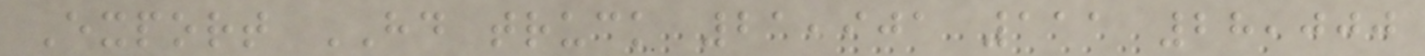Export HD truck 21,901 111 28,000
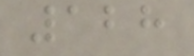128
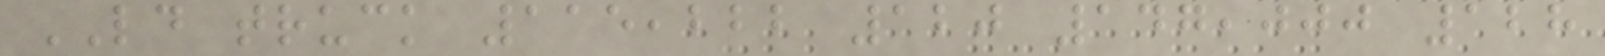LD truck 115,222 120 147,000 128
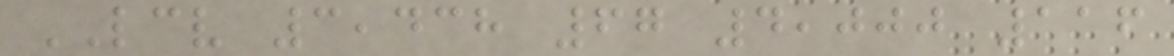LCV 3,438 67 4,000 116
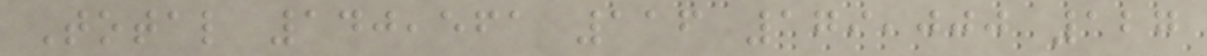Total 140,561 116 179,000 127
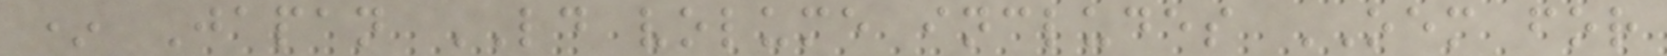* Japan LD volume includes OEM for
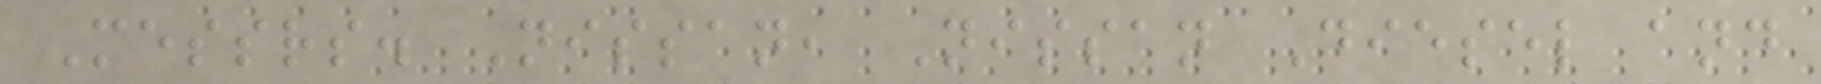Messrs. Nissan, Nissan Diesel and
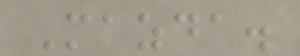Mazda.
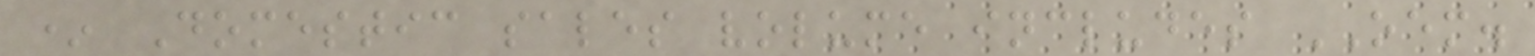* Domestic sales volume includes OEM.
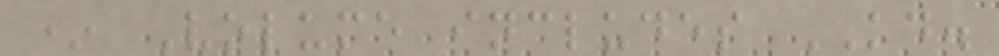* Volume includes KD.
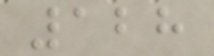128
